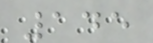145
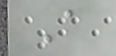A
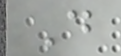D
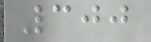300
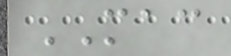MAC
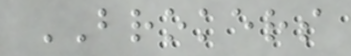BROKERS
